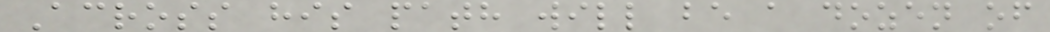Across his path will be a dozen of
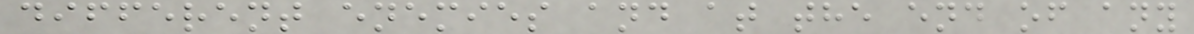different enemies and at the end of any
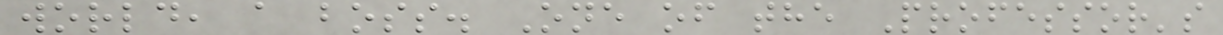world, a boss. One of the Professor's
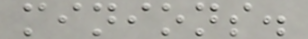minions.
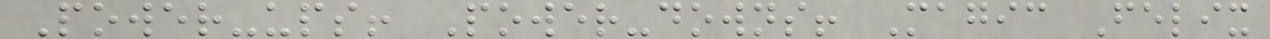Power-ups! Power-downs! Magic Felix
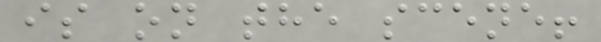is on the scene!
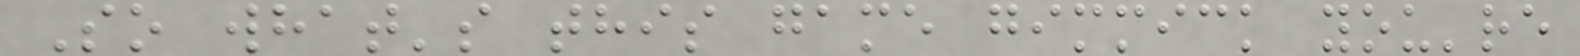So what's this game gimmick you're
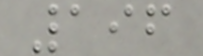196
